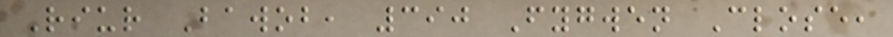Riur Bawob, 390 Fygwen Close,
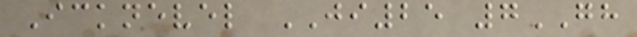Icknevel JI25 7GH
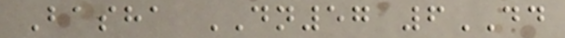Basha DN57 6DD
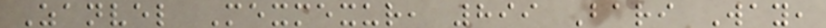Zanvel Mexmexur, 899 Bari Way,
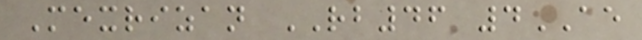Mexrizan RB46 4AE
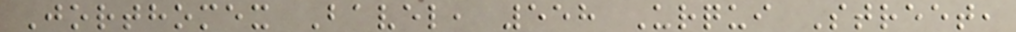Jorthomex Bavel, 558 Urqui Street,
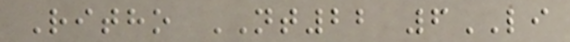Ritho NT22 6LI
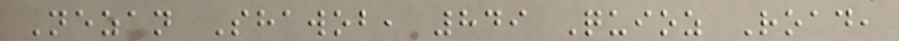Nezan Shawob, 849 Quioz Road,
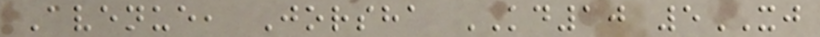Avenue, Jorsha KD10 5XJ
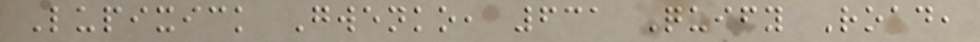Lupixick Gwenko, 631 Quify Road,
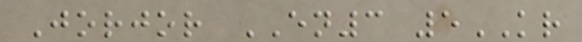Jorjor EN3 5KR
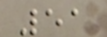51
